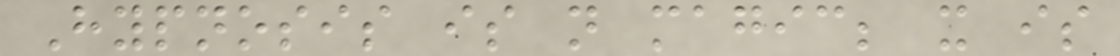Hypnosis is not magic; it is
